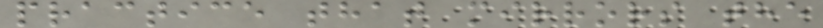practice that mirrors the
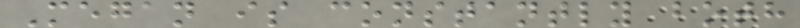Megan is constantly both
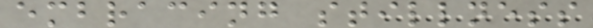embracing stillness
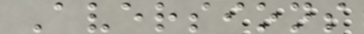Aversions
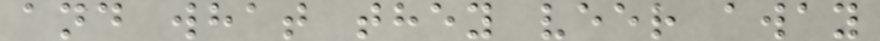and what they veer away
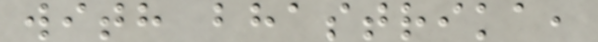with bhastrika,
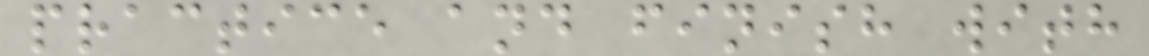practice and finish with
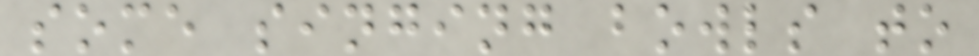some singing bowls to
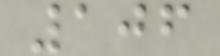106
